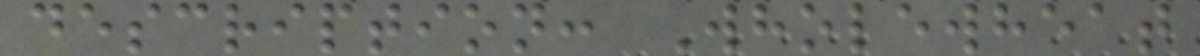description: Wholewheat
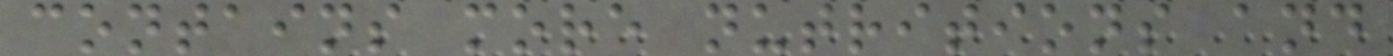contains more nutritions and
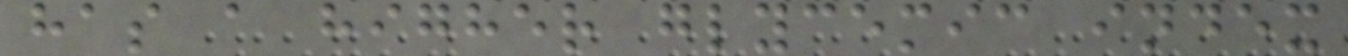has a higher glycemic index
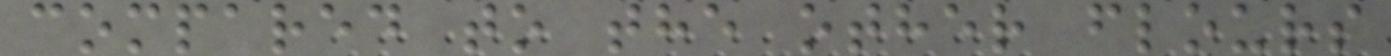compared to the other flours
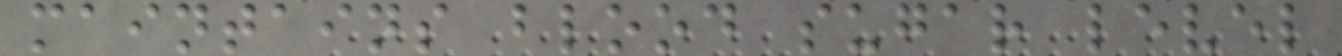maintains blood sugar level
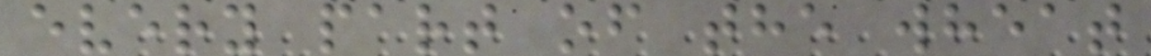every part of the wheat
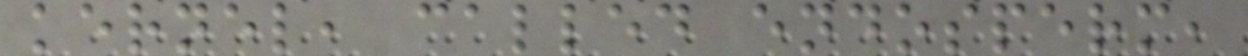kernel, called endosperm,
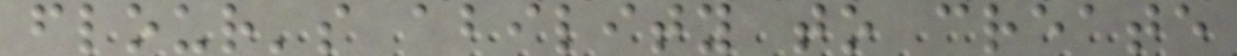flour's ability to create
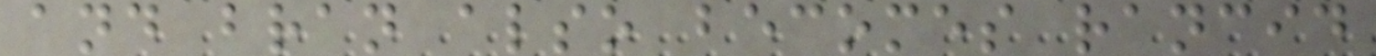and bran also becomes rancid
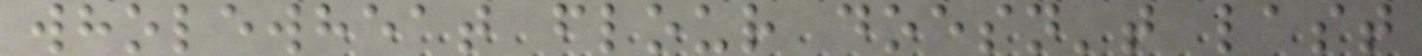wholewheat flour doesn't last
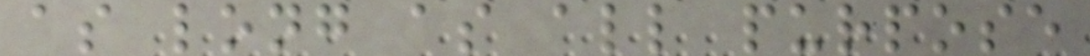as long as all purpose
